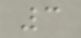3
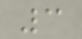3
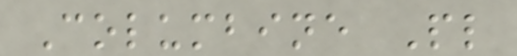Columbine Pl
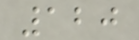120
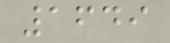1649
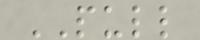PULL
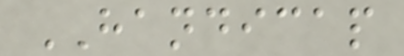HANDICAP
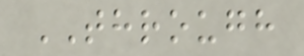THROUGH
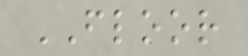FLOOR
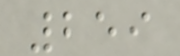259
